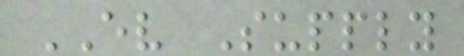EV Supply
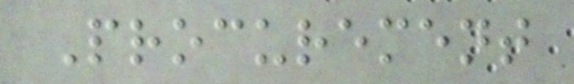Procurement
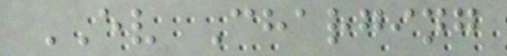EV Charging
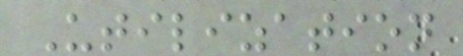Utilization
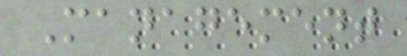Management
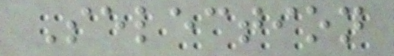Selection
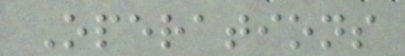Operations
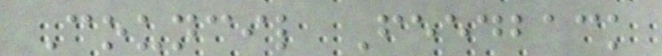Council Feedback
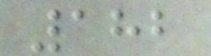182
